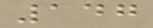147
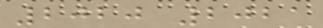2020 2021
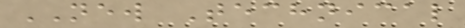NEW Technical
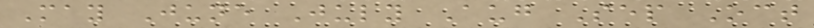May June July Aug Sep Oct
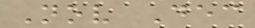Nov Dec
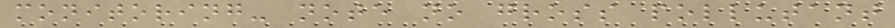monitoring- note no gross pollutant
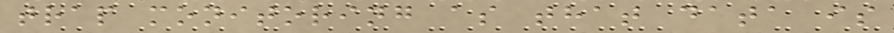trap monitoring as that data is
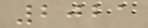2021
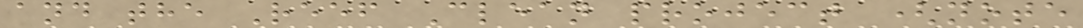and the Reef Clean project (note
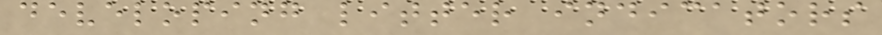developing litter indicators
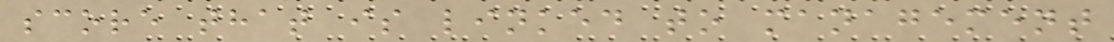score that is linked to management
